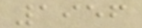1956
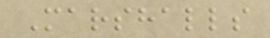Marshalls
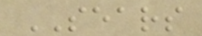SEARS
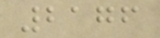2176
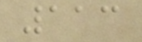113
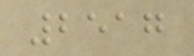2517
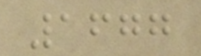1677
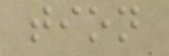tion
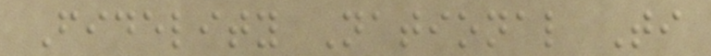Fidelity National Ti
